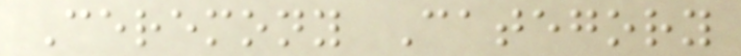Ceremony Category
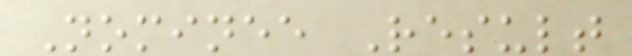Nominee Result
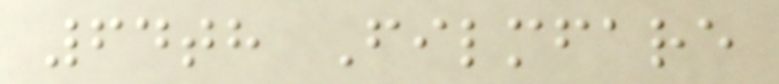64th Filmfare
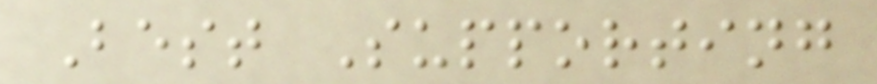Best Supporting
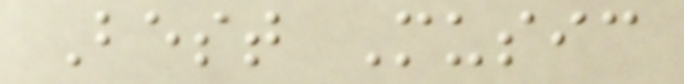Best Music
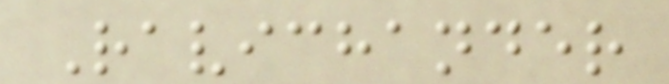Ravichander
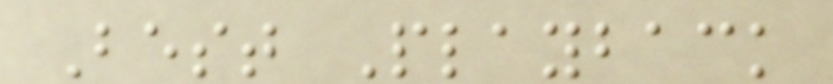Best Playback
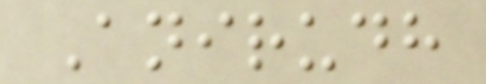Anirudh
